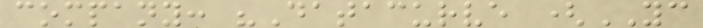company: "Datacurve (YC
